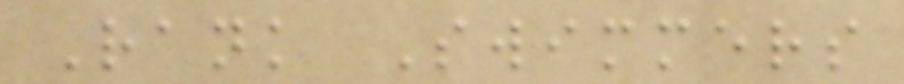Rank Swimmers
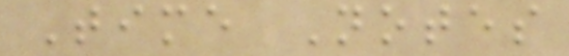Time Notes
